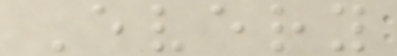Every
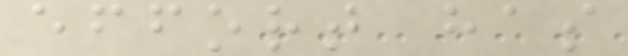effort has
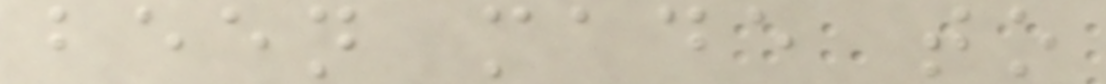been made to
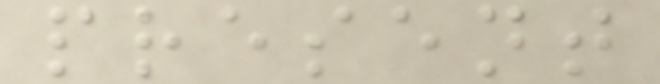present
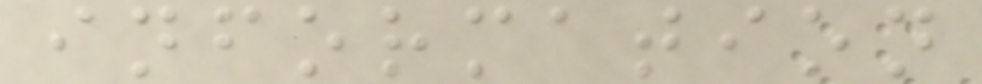information
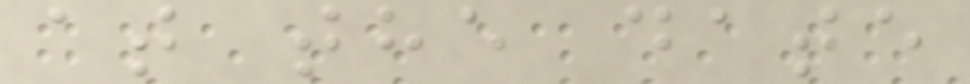at the date
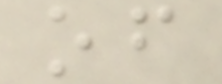of
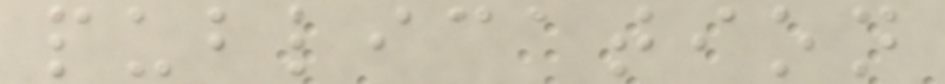publication
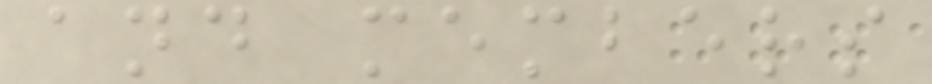and members
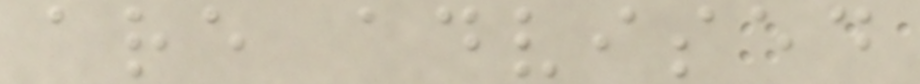are advised
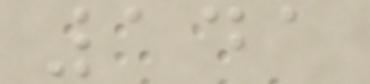141
